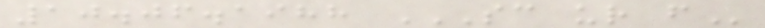10.06.1988 SC UR F
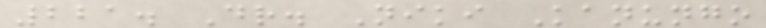221. Dr. Niki Kanungo
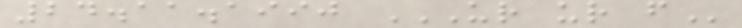24.11.1990 UR UR F
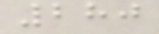280
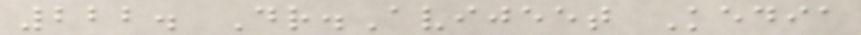222. Dr.Avijeet Kedia
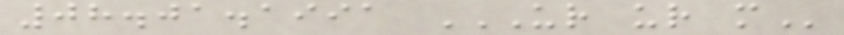08.01.1991 UR UR M
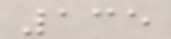135
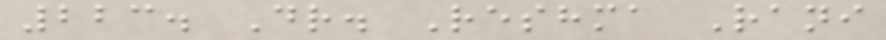223. Dr. Reshma Rani
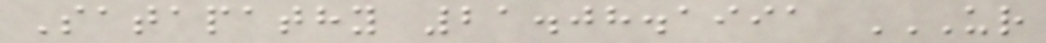Satapathy 21.08.1991 UR
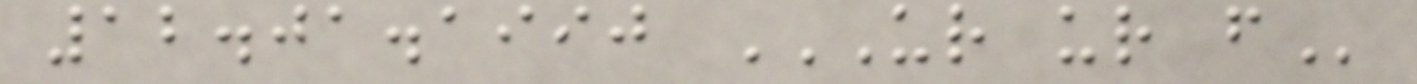12.01.1990 UR UR F
